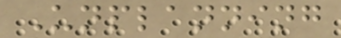Unplanning
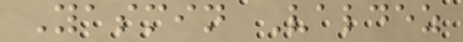Yasmin Valdez
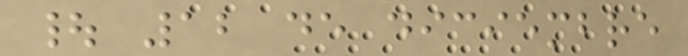| 12 de diciembre
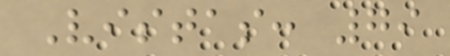Vistas: 79
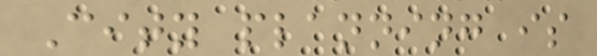City planning is
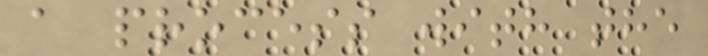a process with the
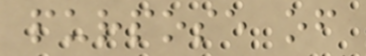purpose of
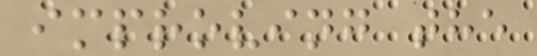improving the
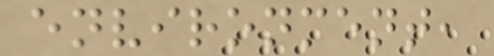environment,
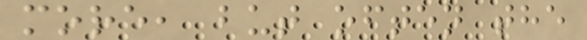more, but often the
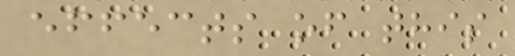effects of this
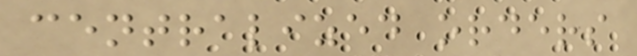centralized orders
